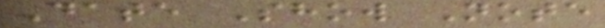Date Show Note
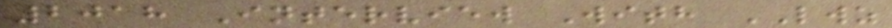2018 Interview With LWZ
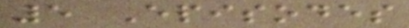5 Episodes
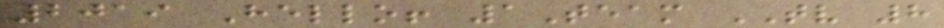2019 Hello! 1Team TV 8
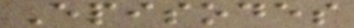Episodes
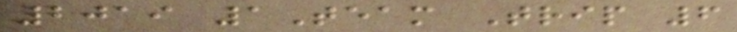2019 1Team Trip 6
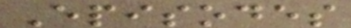Episodes
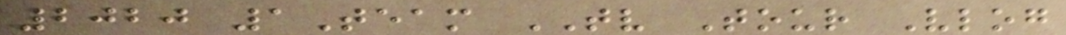2020 1Team TV Tour Vlog
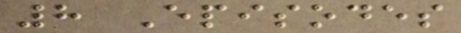8 Episodes
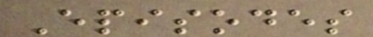Episodes
